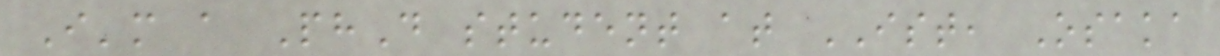I'm a PhD student at IST, Osaka
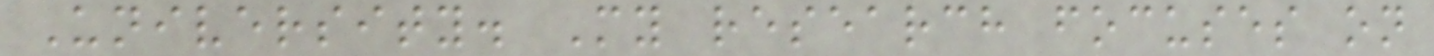University. My research focuses on
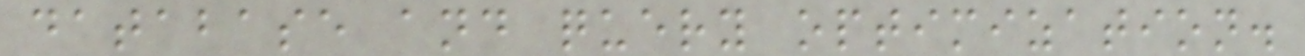database and query optimization.
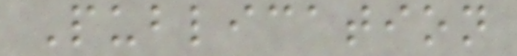Publication
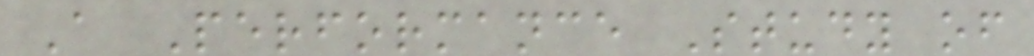A Performance Study of
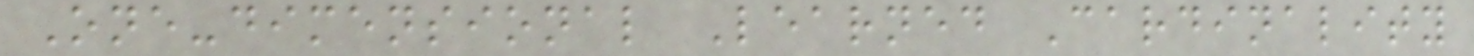One-dimensional Learned Cardinality
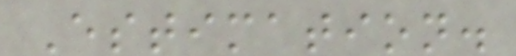Estimation.
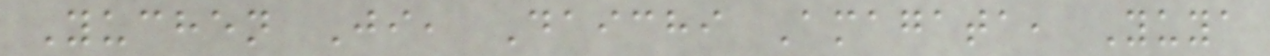Yuchen Ji, Daichi Amagata, Yuya
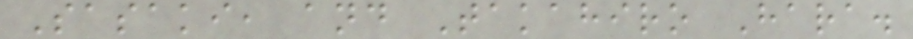Sasaki, and Takahiro Hara.
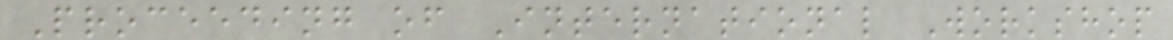Proceeding of International Workshop
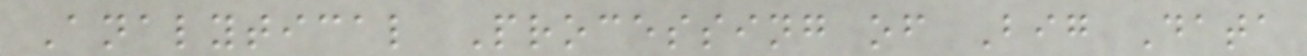Analytical Processing of Big Data
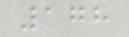178
